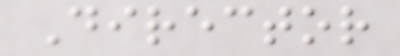Director
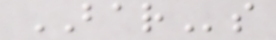BARs
